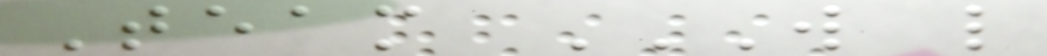Team W L
